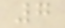7
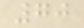70
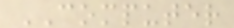COMPUTER
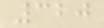320
